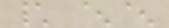\ ^^
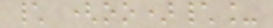\ (oo)\_
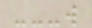---w
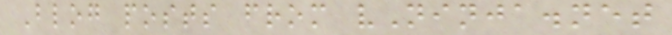Blog posts from vNinja.net
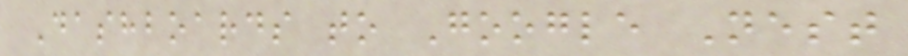Dashboards to Google Nest
